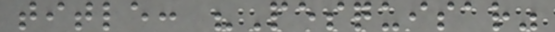title: "Pesquisar"
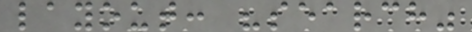layout: "search"
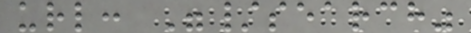url: "/search"
